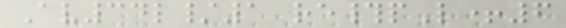Av34l/1 re#pL+6
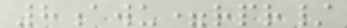8awu=rpr/
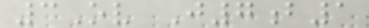3Ov J7b1
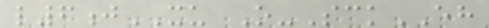l6jXU O-SckEH
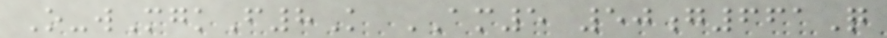O-wMgkF8K AM5 50g661Q
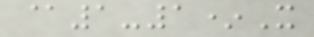@1-1*X
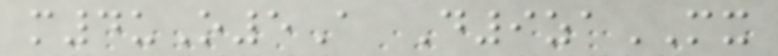m4uO5A D9zaMX
